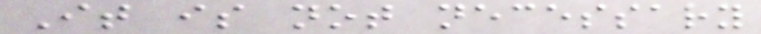It is not necessary
